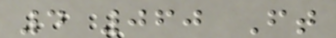4 060 Ft
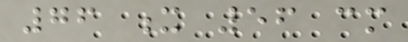76 x 56 cm
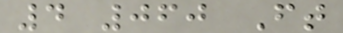4 060 Ft
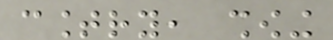country, showing
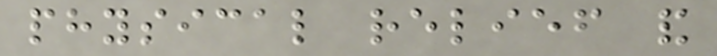physical relief and
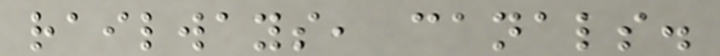railways, canals.
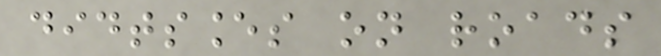didtsances on roads
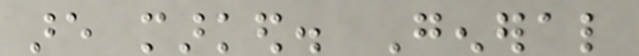are marked. General
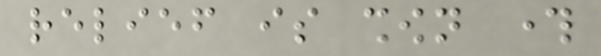relief is shown through
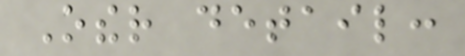Other detail:
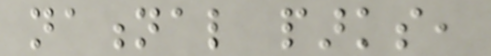national parks,
